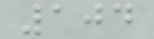104
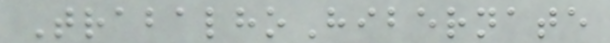TrabalhoHibernate
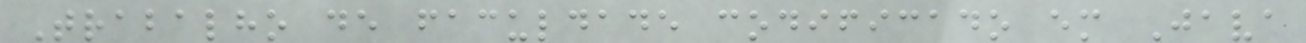Trabalho de faculdade codificado em Java
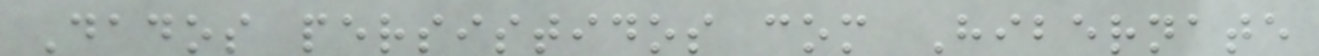Dados persistidos com Hibernate
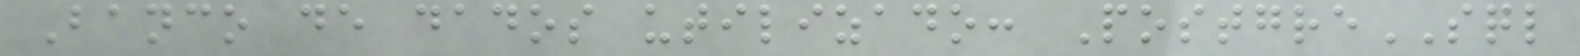Banco de dados utilizado: PostgreSQL
